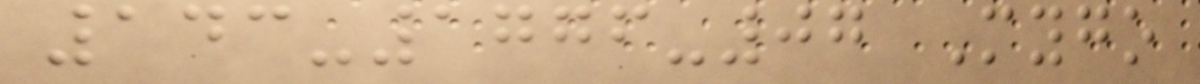143-1776-07 Mygo
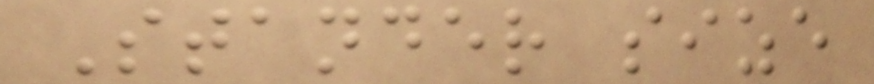Stander size
